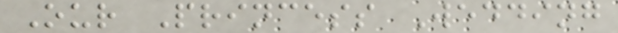Our Princess Wedding
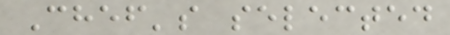Chef's selected
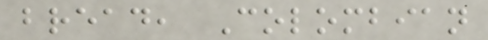bread, Colombian
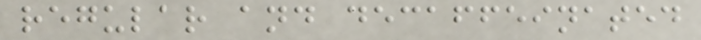regular and decaffeinated
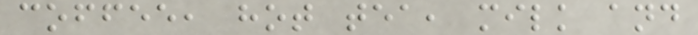coffee, hot tea, milk and
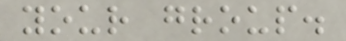your group.
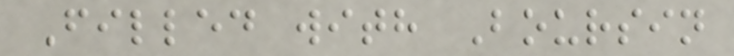Filled with Boursin
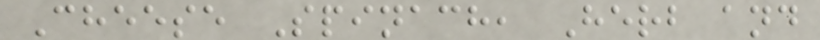Cheese Spinach, Herb and
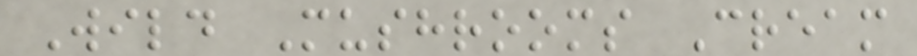Wild Mushrooms Cream
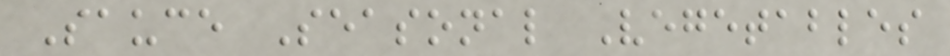Sauce Seasonal Vegetables
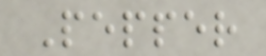Pepper
